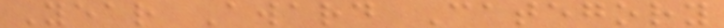Year Award Category
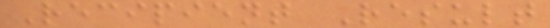Recipient Result
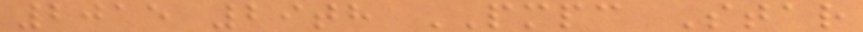2015 29th PMPC Star
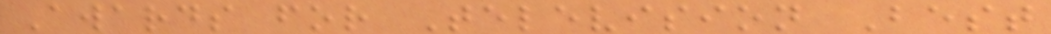Awards for Television Best
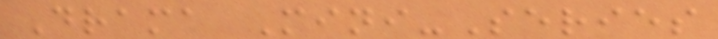Drama Mini-Series
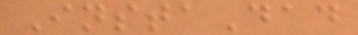InstaDad
